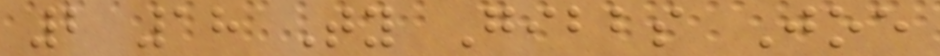2 18 Ty Gibbs Joe
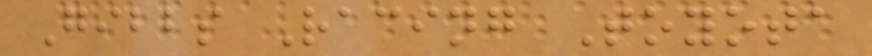Gibbs Racing Toyota
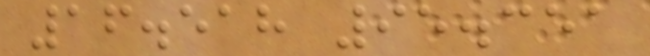16.518 95.351
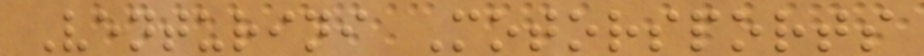Venturini Motorsports
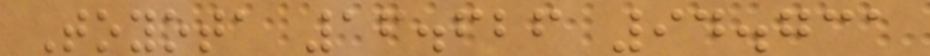Toyota 16.626 94.731
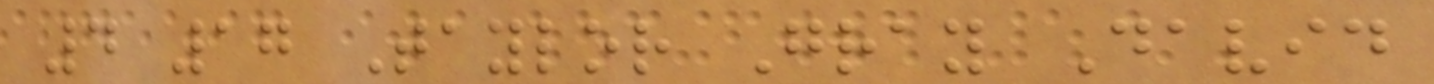4 17 Taylor Gray David
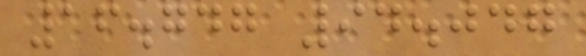16.747 94.047
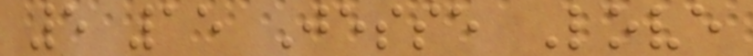5 15 Jesse Love
